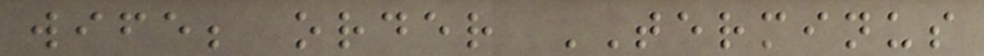wife; order TERMINUS
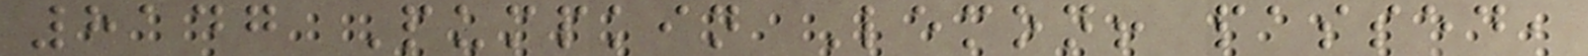8147 Pumpkin Lemon! passed,
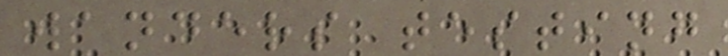wanders testing
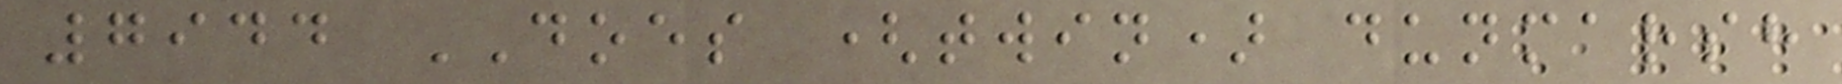7944 DOES (twin) dunmarsh
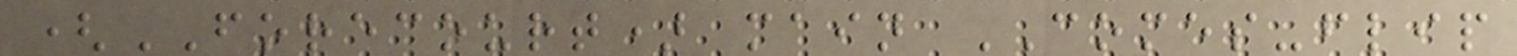(FORECOURT) main COMES-flip
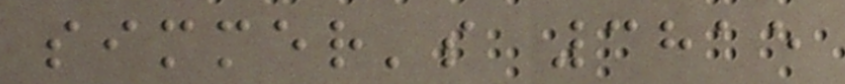simmer's 3815
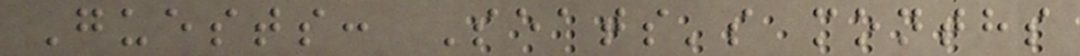Guests: Seats's months
